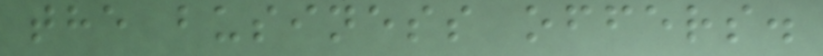the business offers.
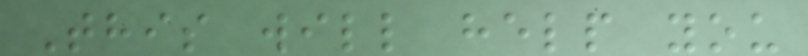This will help you
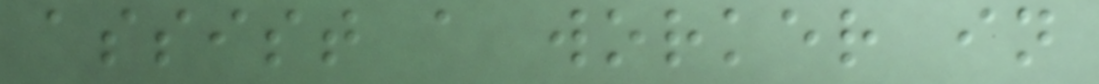assist a worker in
